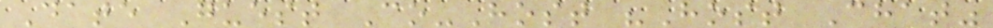Date Guest Co-Host "Host Chat"
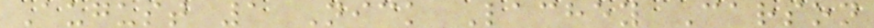August 1 Nick Lachey Carson
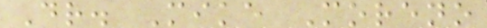Dr. Mike Moreno
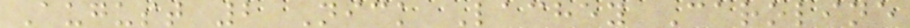August 2 Nick Lachey Caroline
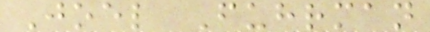Joel Fuhrman
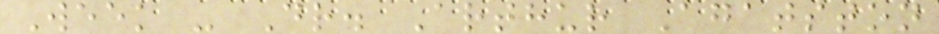Week - Dr. Arthur Agatston
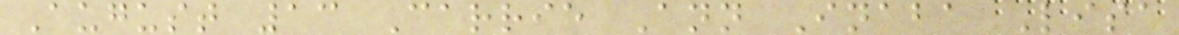August 13 Carrie Ann Inaba Lisa
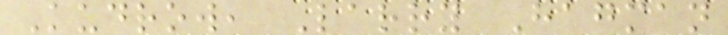Kudrow, Larry Hagman
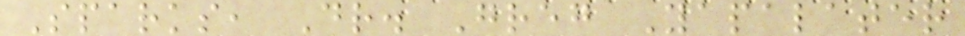Sparks, Dr. Greg Yapalater
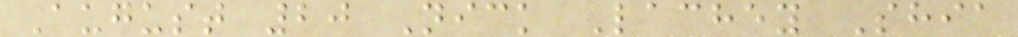August 20 Nick Lachey Shia
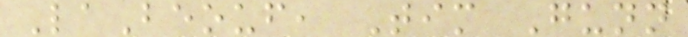LaBeouf, Tim Gunn
